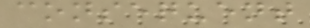consequent
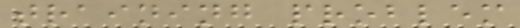training problem
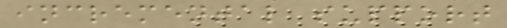incremental support
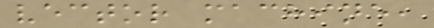vector machine,
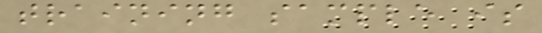training sample is
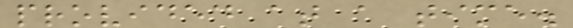provided at a time.
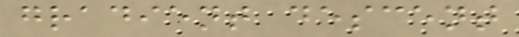gradient descent
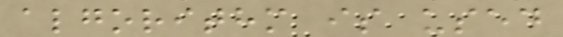algorithm is used
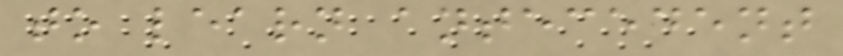to learn antecedent
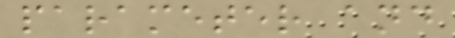parameter and
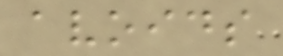avoids
